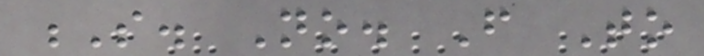S. No. From To
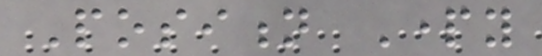Position Party
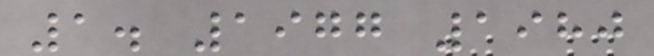1. 1977 1980
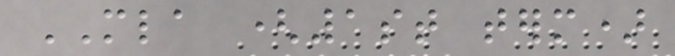MLA (1st term)
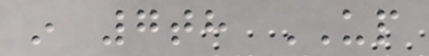in 7th UP
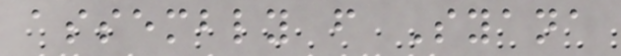assembly from Syana
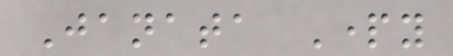Janata Party
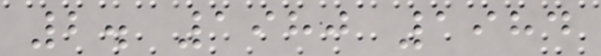2. 1980 1984
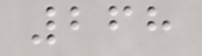268
